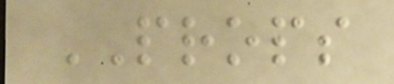PROPS
